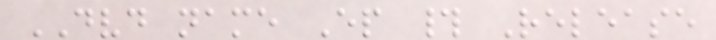DVD name Ep # Release
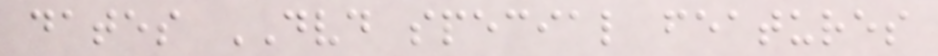dates DVD special features
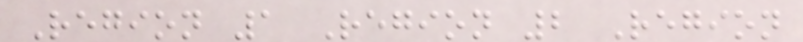Region 1 Region 2 Region
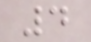4
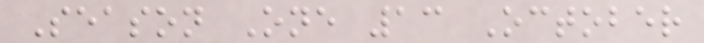Season One 13 October
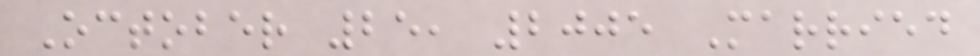October 25, 2005 Married
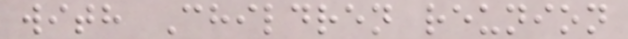with Children reunion
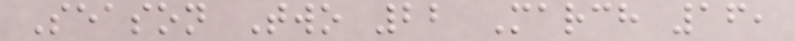Season Two 22 March 16,
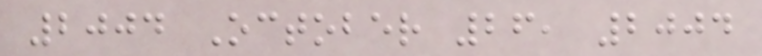2004 October 26, 2004
